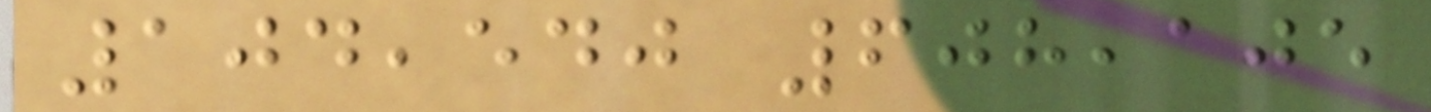104,540 608,105
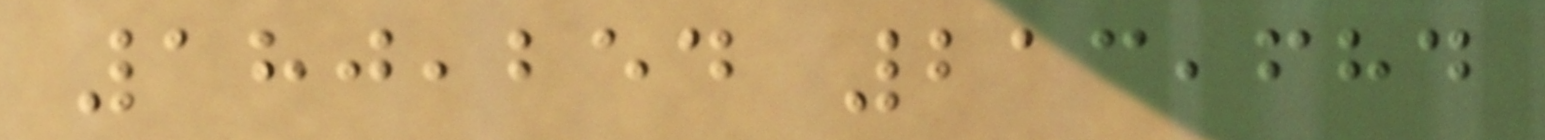180,254 213,684
